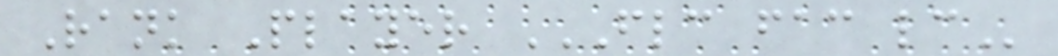Rank Player FLC FAC LC
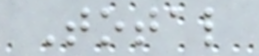Total
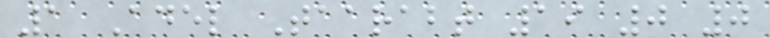1 Adel Taarabt 19 0 0
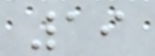19
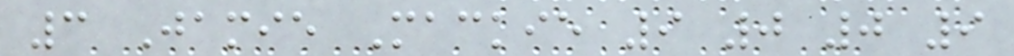3 Jamie Mackie 9 0 0 9
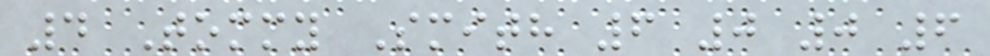4 Tommy Smith 6 0 0 6
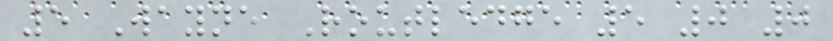5 Wayne Routledge 5 0 0
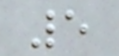5
